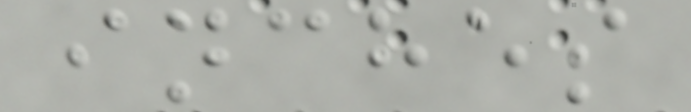inches
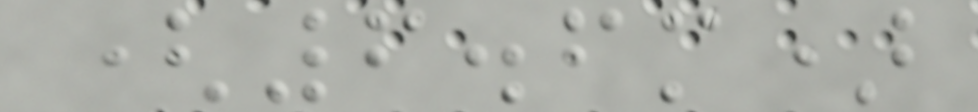(6.6m)
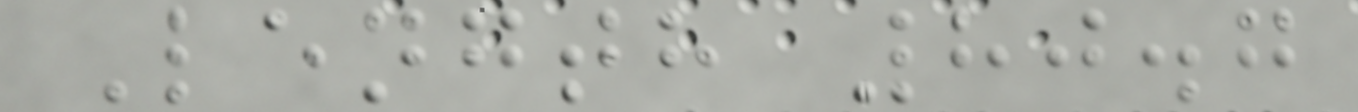Length 80.7
